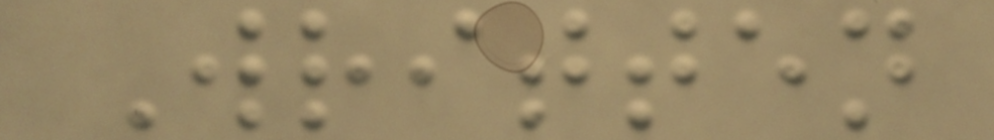Written
